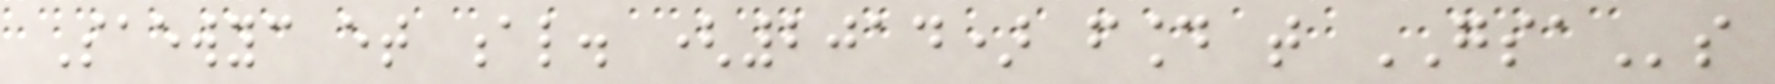Saewyc et al. (2014) found that GSAs
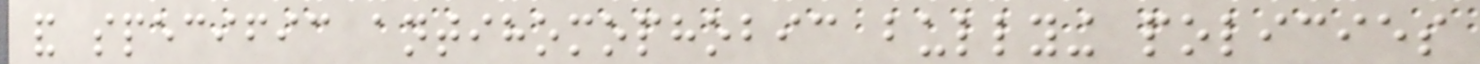and specific antihomophobic bullying policies
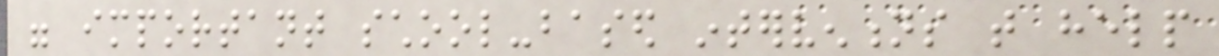were important school-based interventions that help
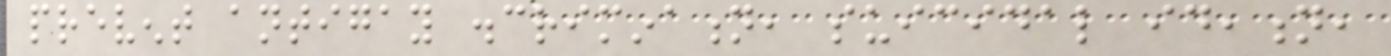prevent antigay discrimination, suicidal ideation,
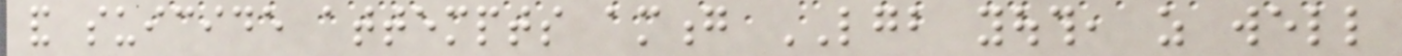and suicide attempts among LGB youth, as well
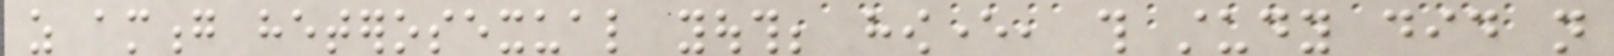as among heterosexual youth; however, this study did not
